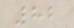82
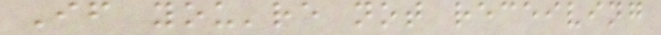If you're not receiving
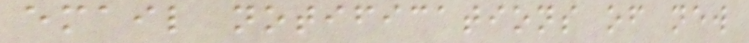email notifications of new
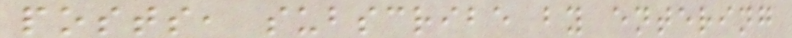posts, subscribe by entering
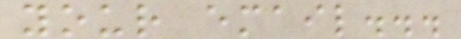your email...
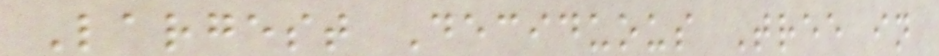Largest Deciduous Tree in
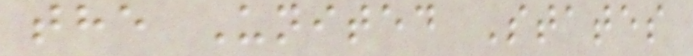the United States
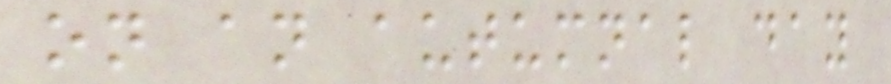on an autumnal day
